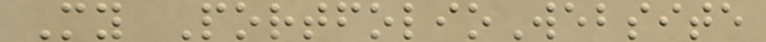My PortfolioWebsite
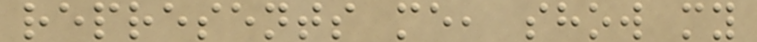represents me, show my
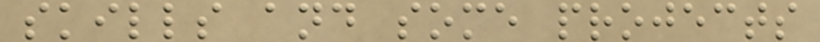skills and some projects
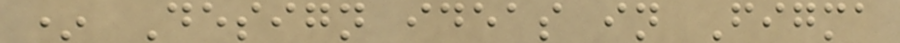* Design ideas in Figma
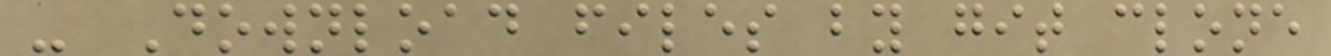- Download files by git clone
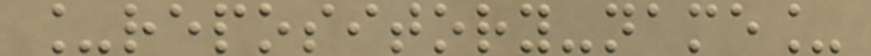_repository-name_
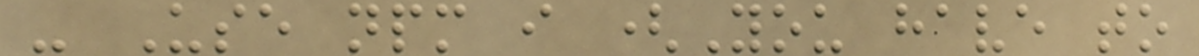- Use npm i (You have to
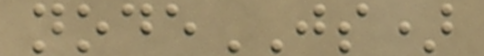nodeJS)
